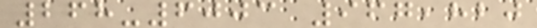268-6003 967,820
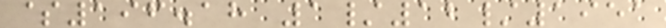$196.18 1/12/1951
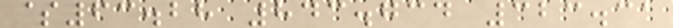$63.28 843.734 323.31
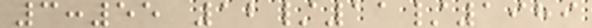3:55 12/11/1989
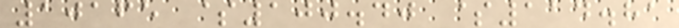10165 $100.40 $114.81
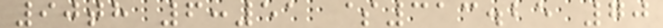90th 6:51 $313.25 70
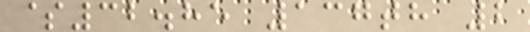$32.85 137th 2
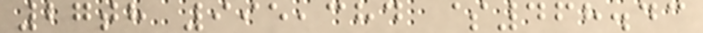27th 995,384 $468.43
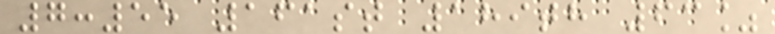7:55 161st 189th 63%
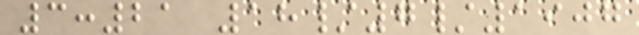3:21 18/7/1907
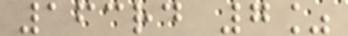163rd 7%
